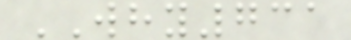WHY731
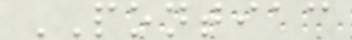PONTIAC
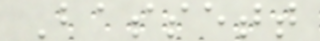Bassett
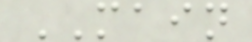MAIN
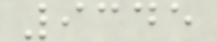9345
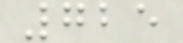725
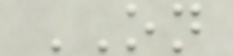ON
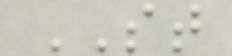ST
